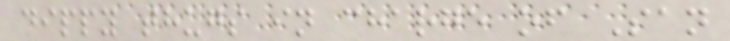dippy thugs in charge of San
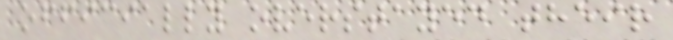officially overstayed their
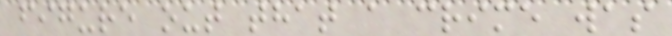figure out that a crime was
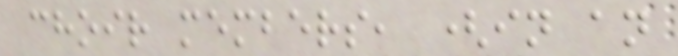choir members, (in an
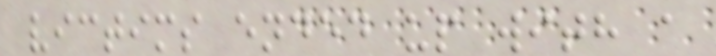victims ended up with a
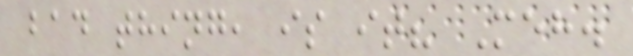bad thing, is it? Meh.
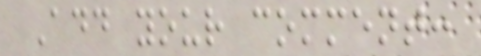Add your comment:
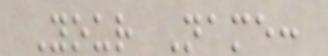Your Name:
